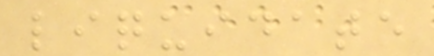liquidate
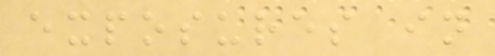exposures in
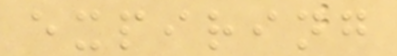expiring
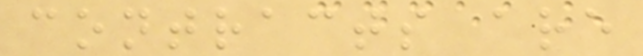contracts are
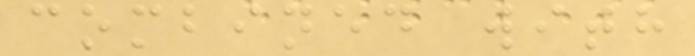combined with
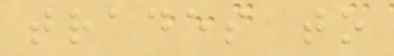trades to
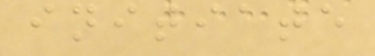initiate
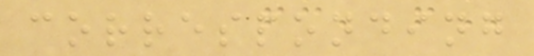corresponding
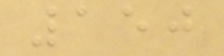150
